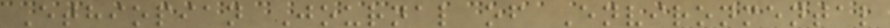Ethiopian Journal of Environmental
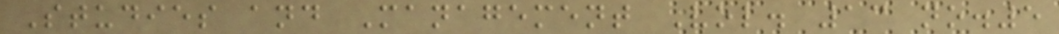Studies and Management Vol. 13 no.5
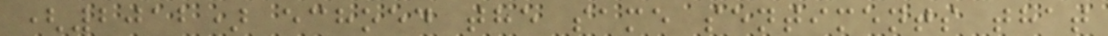(2012) echoed the same sentiments that
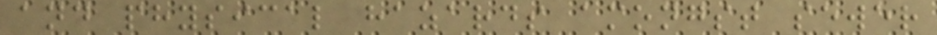and physical hazards amongst sewer
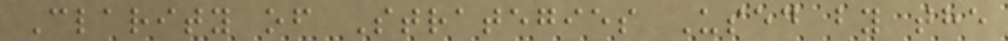Clarity of Strategies Used by the
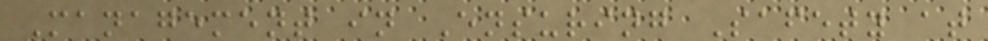Management in Ensuring Safety at
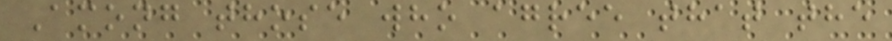Among those who agree that the
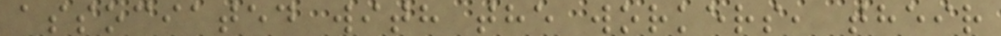associated with the workers, their
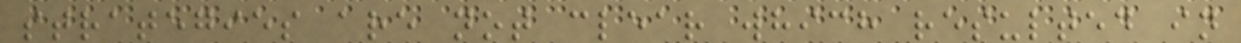strategies are not clear which resulted in
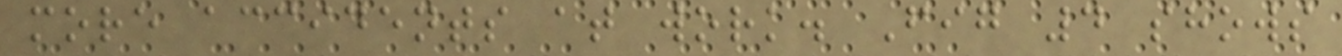more accidents at work. Fig 4 shows
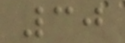30
